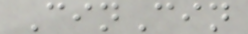CinCin
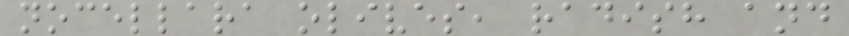nocellara olives, radish and
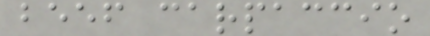beef carpaccio
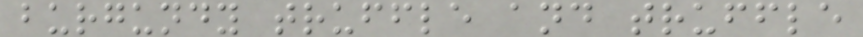burgundy truffle and truffle
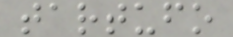tartufo
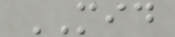MID
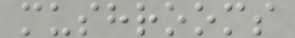mushrooms
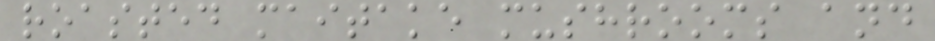roasted maitake mushrooms and
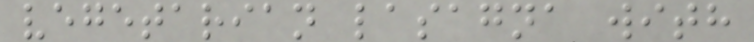vegetarian lasagna with
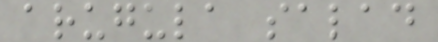arugula salad
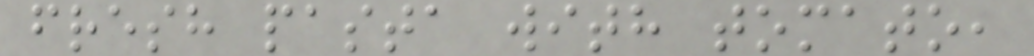fresh pasta with tomato,
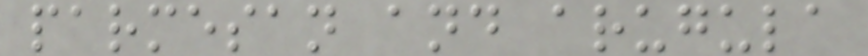parmesan and arugula
